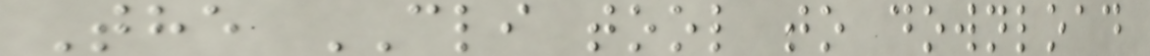The CLI tool to download
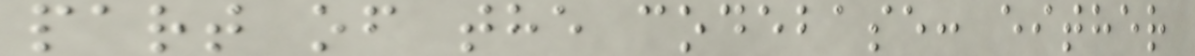part of the codebase: either
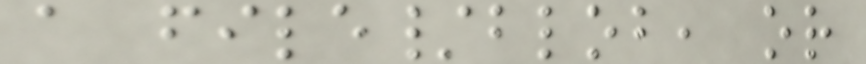a file/blob, or
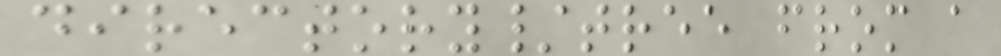directory/tree from a
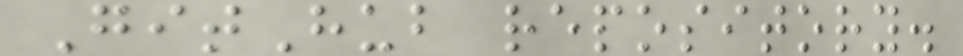GitHub repository.
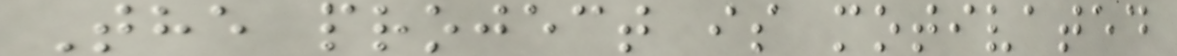The project is motivated
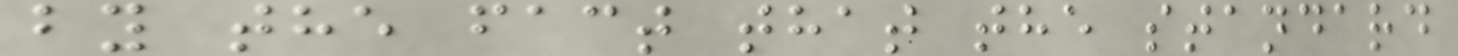by the fact that the standard
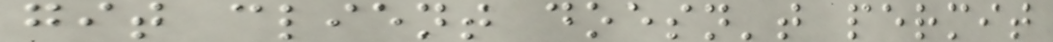git client doesn't permit
